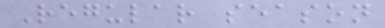Regular season
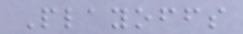Playoffs
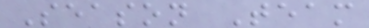Season Team
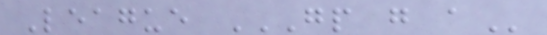League GP G A
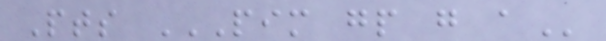Pts PIM GP G A
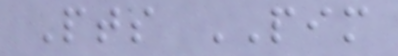Pts PIM
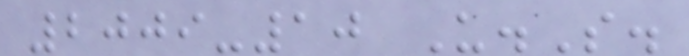2009-10 U.S.
